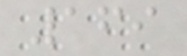169
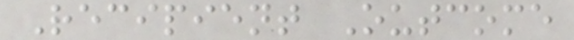Recipient Outcome
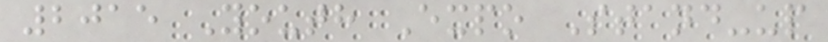2015 Youth Expo Stand-up
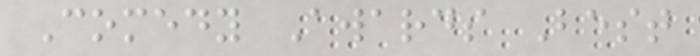Comedy Awards Best
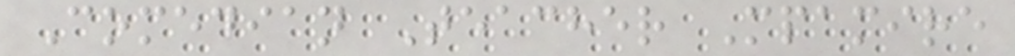Comedian Teacher Mpamire
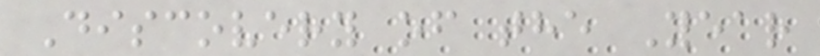Discovery of the Year
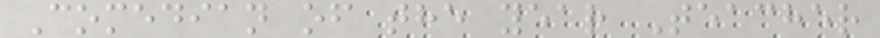Comedian of the year Teacher
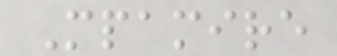Mpamire
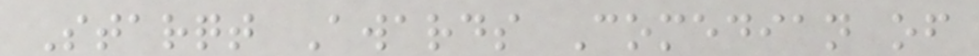Starqt Awards Comedian of
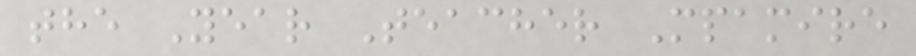the Year Teacher Mpamire
